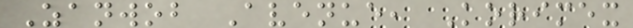Zanwob Avenue, Korimex
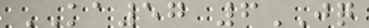KA57 6JQ
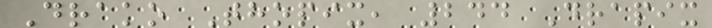Drako Thopix, 244 Drapix
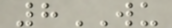8WU
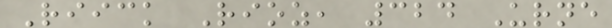Riick Rioz, 324 Urne
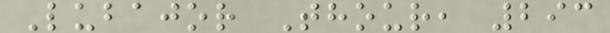Lubajor Thour, 293
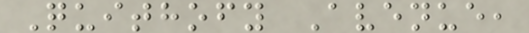Quithofy Avenue,
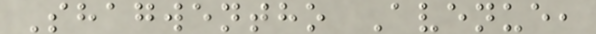Shagwentho Avenue,
